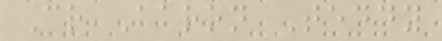Cr Aaron Teddy
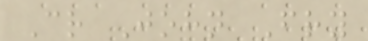Cr John Fry
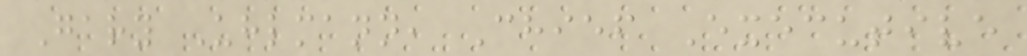Gary Uhlmann, Chief Executive
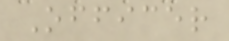Officer
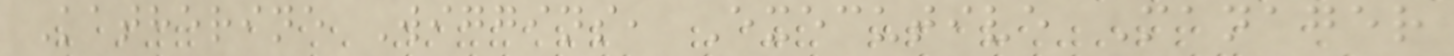Katherine Wiggins, Executive Manager
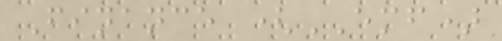Finance (EMF)
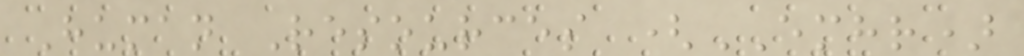Human Resources (EMHR)
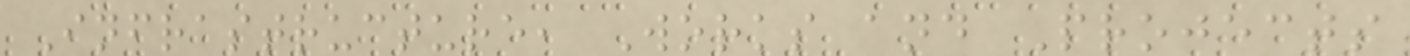Infrastructure, Works and Projects
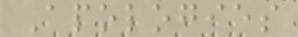Apologies
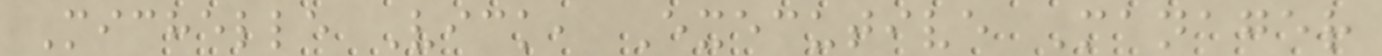Michelle Vick, Executive Manager
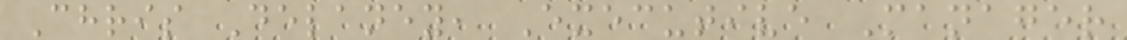Chris Delaney, Executive Manager
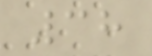38
